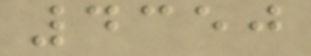4350
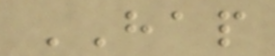HAP
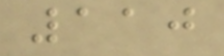110
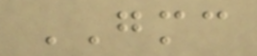GMC
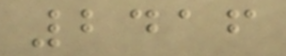2416
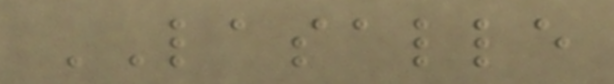LASALLE
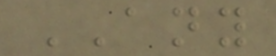ANY
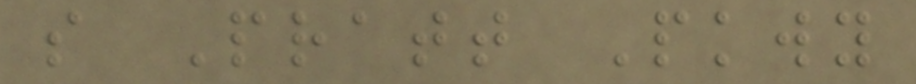s Pratt Pkwy
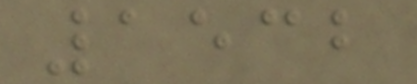1532
